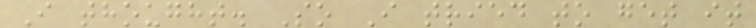I thought. So I tried to get it
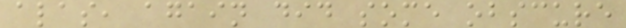alas, again did some obscure
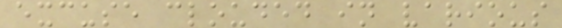excuse clouded in various
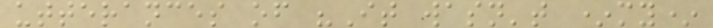utterances of "It wasn't *my*
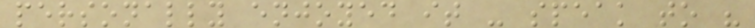personally enjoyed it - speak to "
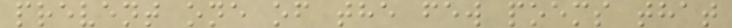prevent one of the few poems that
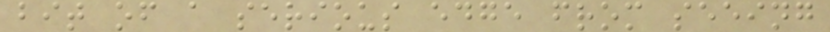bit of a serious edge from seeing
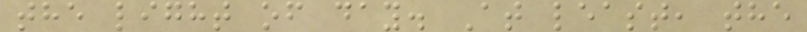the light of day. At least, the
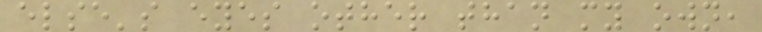else's eyes other than my own,
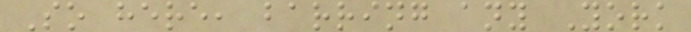So here, barring any York
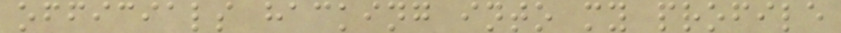officials hacking into my profile
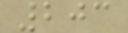203
